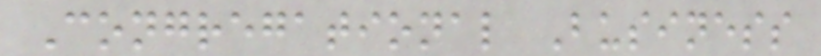Congregational Business
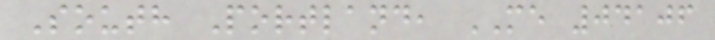South Portland, ME 04106
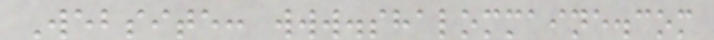Website: www.shalommaine.com
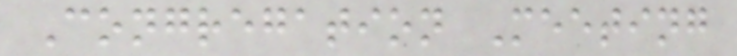Congregation Meeting
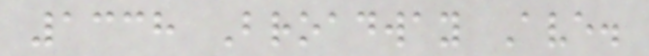1338 Broadway Ave.
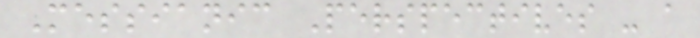Messianic Perspectives - a
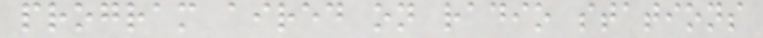program aired on radio stations
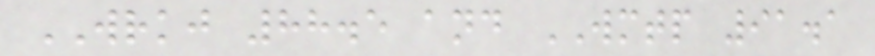WRKJ 88.5 and WMTP 91.1
